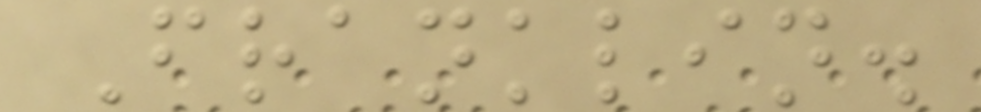Franklin.
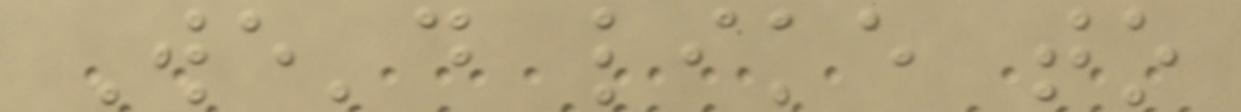We'd like to
